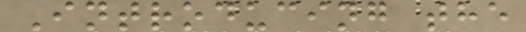Introducing the
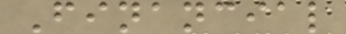Financial
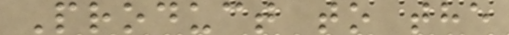Product to the
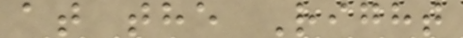at the Right
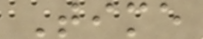Time
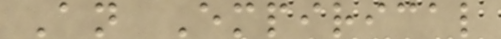An Empirical
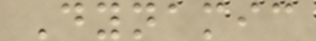Dynamic
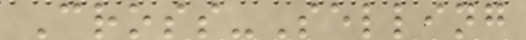Cross-Selling
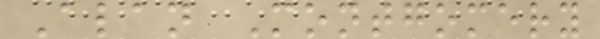Alan Montgomery
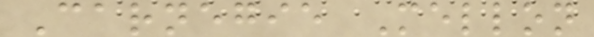Carnegie Mellon
